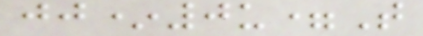jj*0u=T
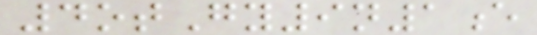4otGy9n1e
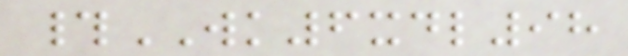#WK6xdl98
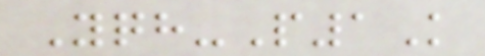Yqh-P1K
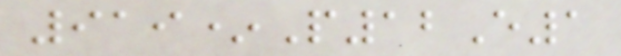919*P12E1
